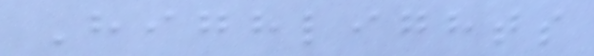Highlights
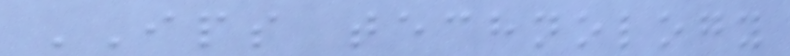IPS technology
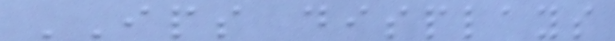IPS displays
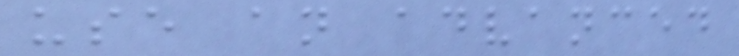use an advanced
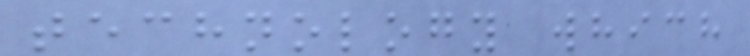technology which
